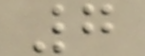7
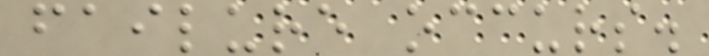failure occurs.
